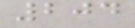204
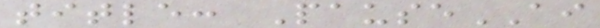title: PauseAI
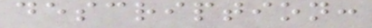description:
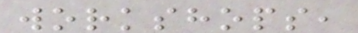workshops,
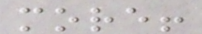more!
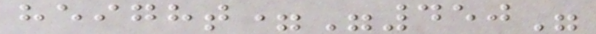height="450"
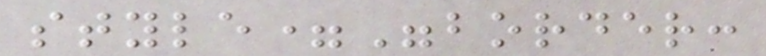style="border:
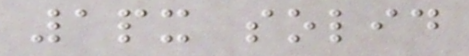1px solid
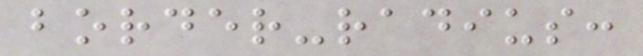border-radius:
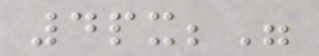4px;"
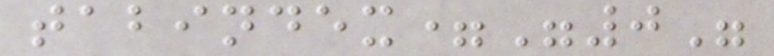tabindex="0"
